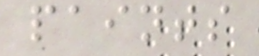paints
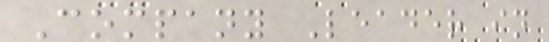Company Leader in
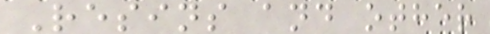Resins and other
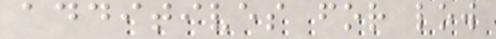additives for low
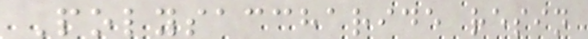Polysaccharide resin
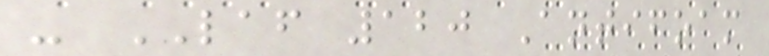- LAF 120 Antifoam
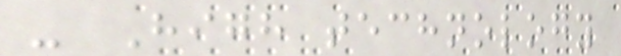- High technology
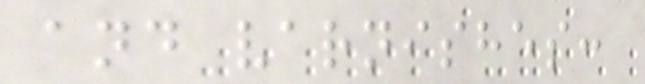and varnishes:
